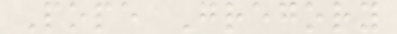Pope Gregory
